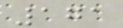171
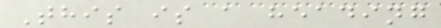This is a heading
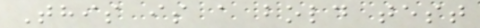This is a bold test
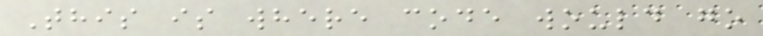This is where code would go
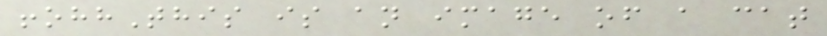!ohhThis is an image of a cat
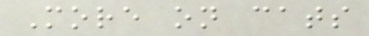More on cats
